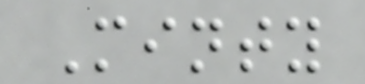Minty
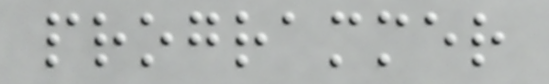programmer
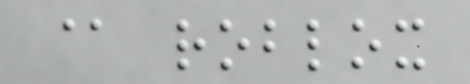@ roblox
